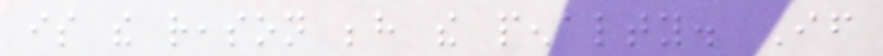is the reason behind the penalty. If
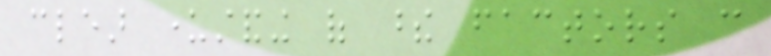clear understanding of these factors can
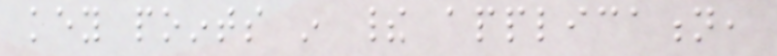key points in their application,
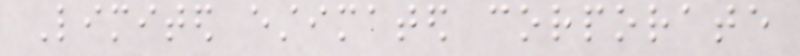Limited estimated corporate
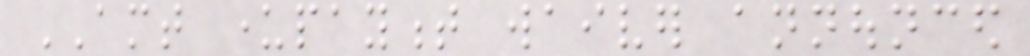AMT underpayment waiver announced
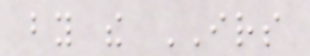by the IRS
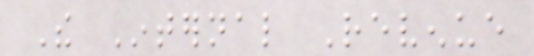The Internal Revenue
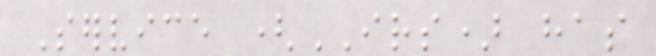Service (IRS) has
